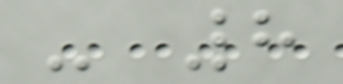- 8
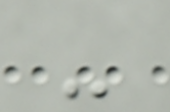-
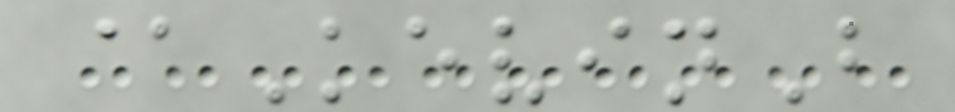@KevinB
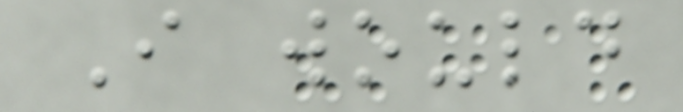I would
